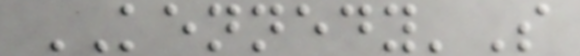KENNEDY'S
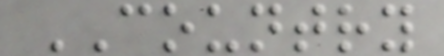COUNTRY
